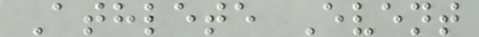Athlete Event
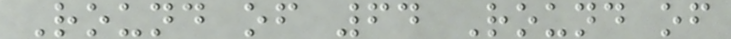Round of 64 Round of
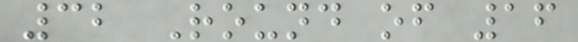32 Round of 16
